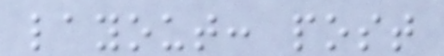layout: post
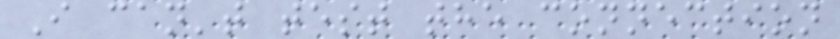I can't test the connection
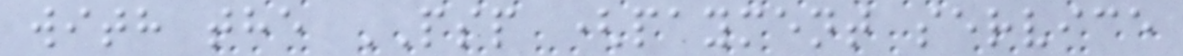with the PSP (payment service
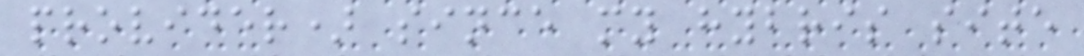provider) since my hybris site
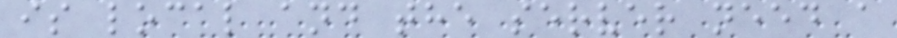is local and the server need a
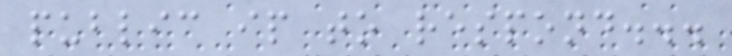public ip to respond...
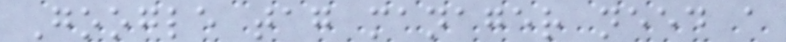Google tag manager need a
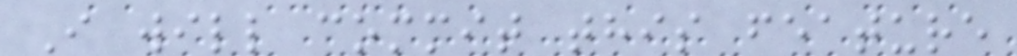I will commit this feature
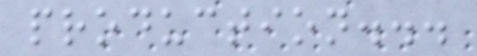production...
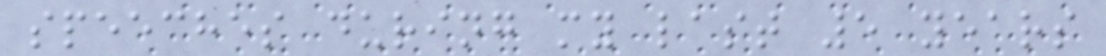speeches during my last 5 years
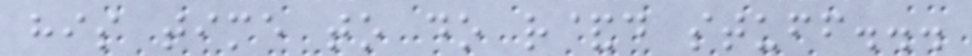his time to do r&d stuff...
